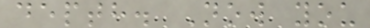depth. Now you
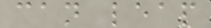can leap
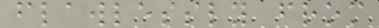flawlessly from
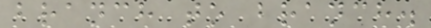branch to branch.
